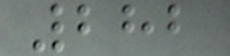282
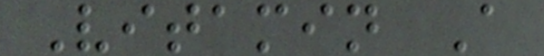Vitamin A
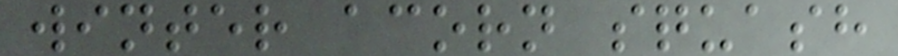winter acorn squash
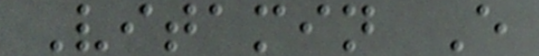Vitamin E
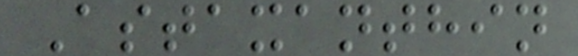Astaxanthin
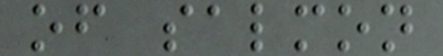of salmon
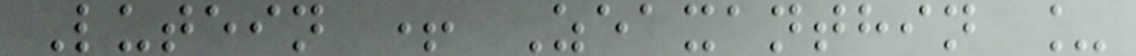Lutein + Zeaxanthin _
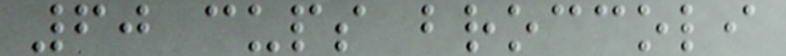60 cups broccoli
